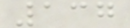137
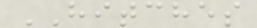HITCHES
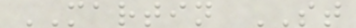MARTIN ST
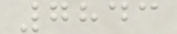7843
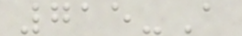715-A
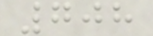708
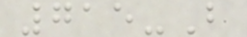715-B
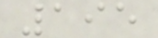195
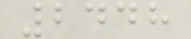2448
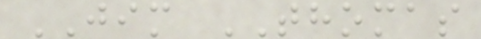JIM THOMAS
